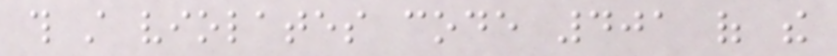this still violates code 401 of the
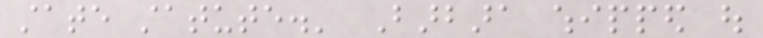state statute.' Barbara whipped out
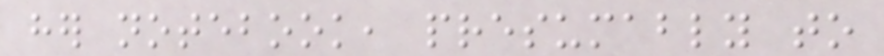her notebook, presumably to
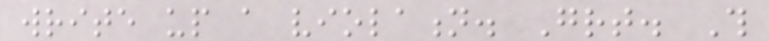write up a violation. Great. This
